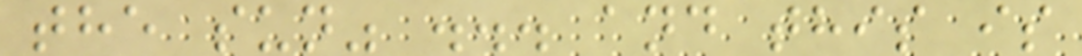the sun" ... and this is
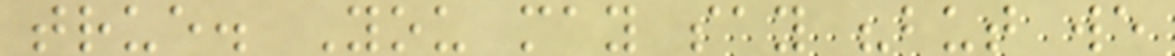true. You may say "but we
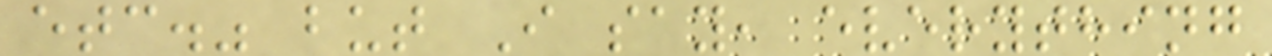etc." but I say, everything
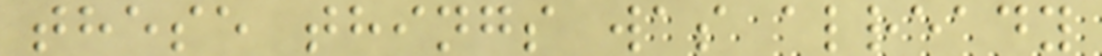these things was already
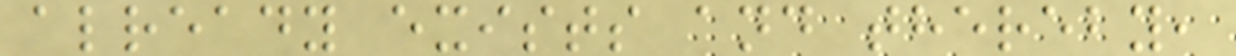already exists and thereby,
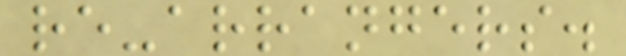re-arrangers.
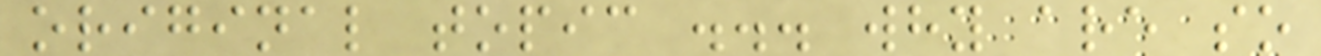original topic ... why are so
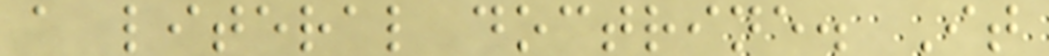a literal doctrine. It
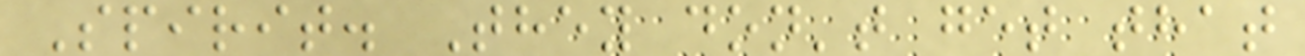Spirit. They don't get that
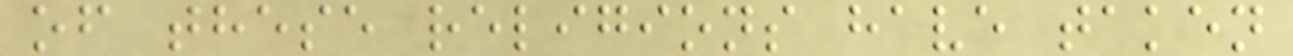of these religions have taken
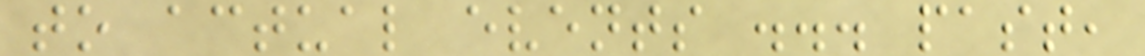to actual events ... past,
